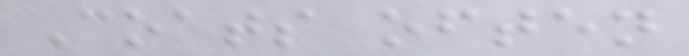Coats often
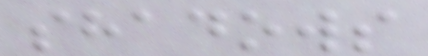shadows
